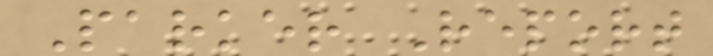Parker Report
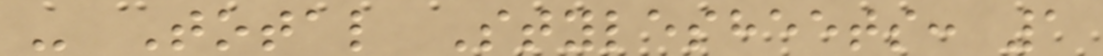- Total Stylesheets: 1
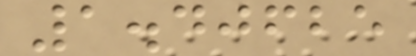1.40625
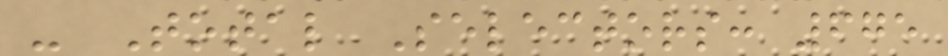- Total Selectors: 675
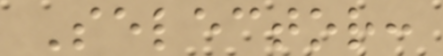Selector:
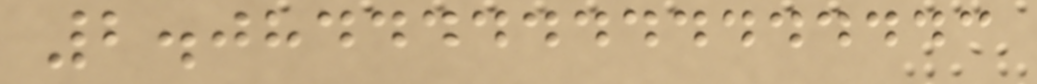2.0844444444444443
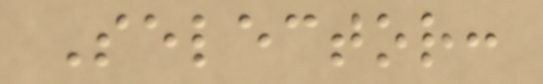Selector:
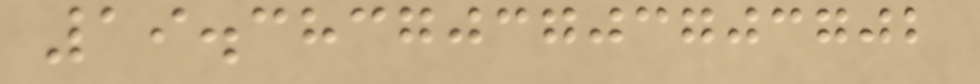19.383703703703702
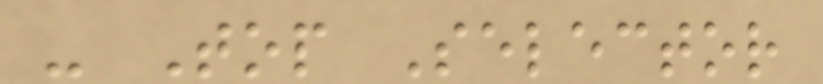- Top Selector
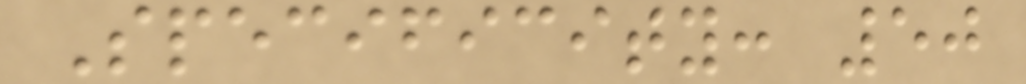Specificity: 50
